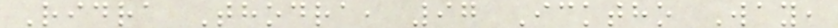Ridra Thodra, 97 Icktho Way,
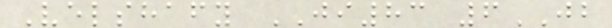Velshafy JI83 6JB
